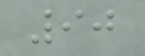90
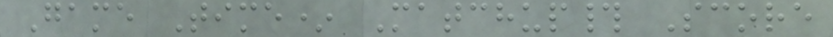Game Time* Matchup# Score
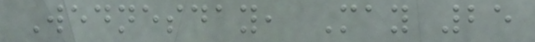Wednesday, May 25
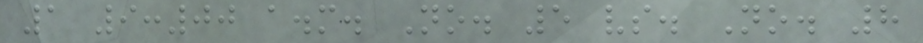1 9:00 a.m. No. 5 vs. No. 8
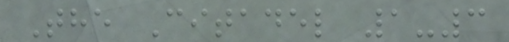The Citadel 1-3
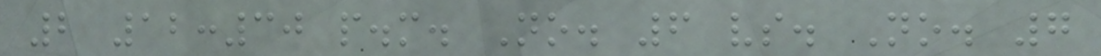2 12:30 p.m. No. 6 vs. No. 7
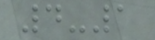4-1
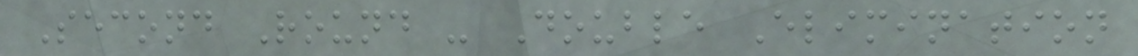Second Round - Double Elimination
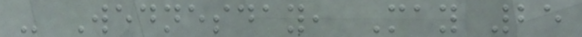- Wednesday, May 25
